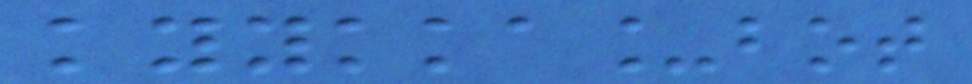kyykka_bot
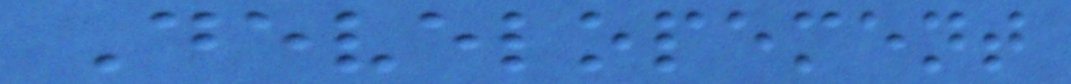Developement
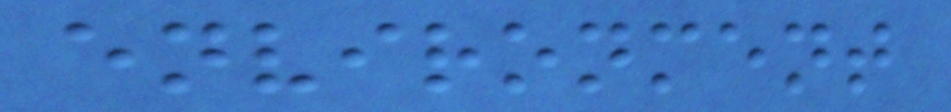environment
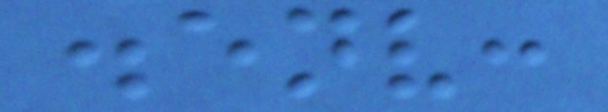.env:
